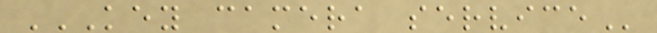KEY CAMERA SERVICE
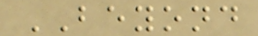BEYOND
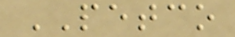PETCO
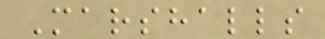Marshalls
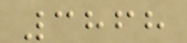3868
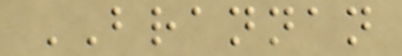BRANNAN
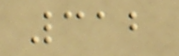312
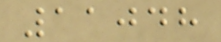11048
